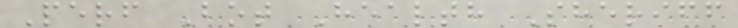Perf Bot Health Sheriff
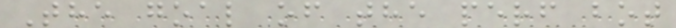The goal of the perf bot
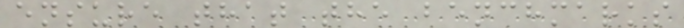ensure that the benchmarks
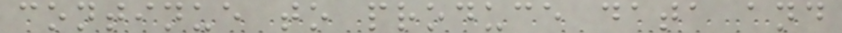continue to produce data and
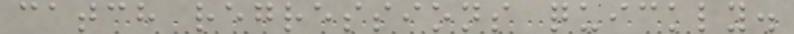catch regressions quickly.
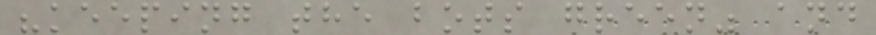"keeping the bots green" and
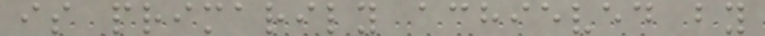is primarily achieved by
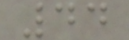44
